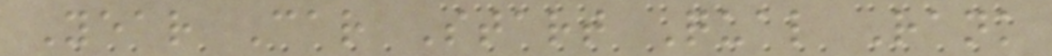Year Car Start Qual Rank
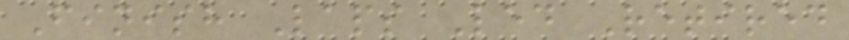Finish Laps Led Retired
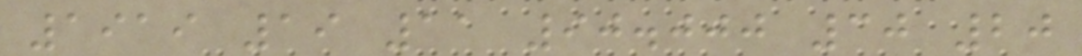1919 19 11 90.000 30 20
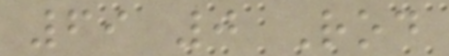69 0 Rod
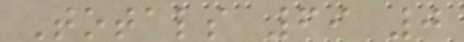Totals 69 0
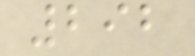292
